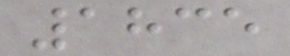1835
